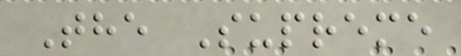The Supreme
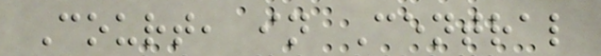Court, in Central
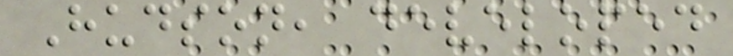Hudson, developed
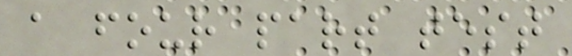a four part test
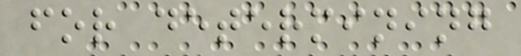for determining
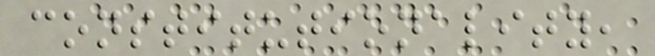constitutionality,
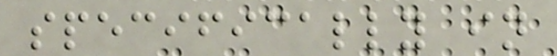specifically in
